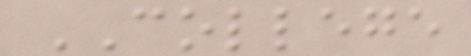COLLEGE
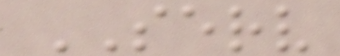SERV
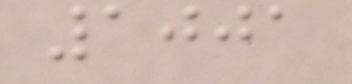1001
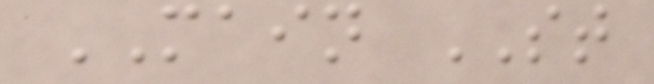MAIN ST
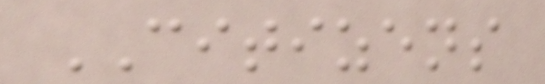CITIZENS
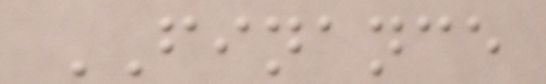FINANCE
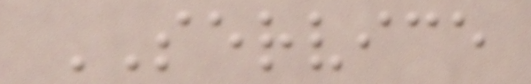SERVICE
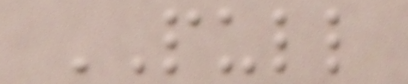PULL
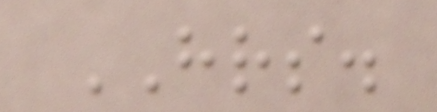HRS.
